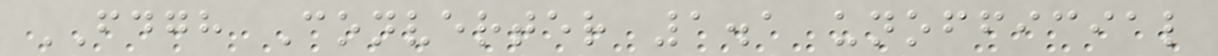FDGH Converter 1.1 unofficial
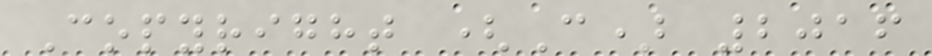Copyright (C) 2016
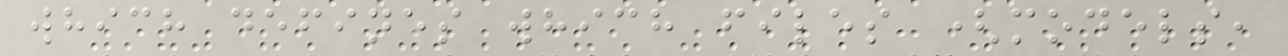which defines which files (models,
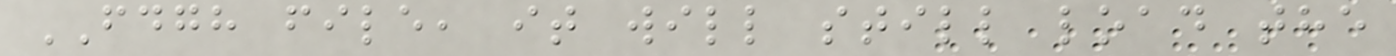FDGH file, it will still load the
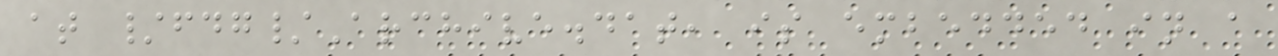at /fdg/Archive.dat, is embedded in a
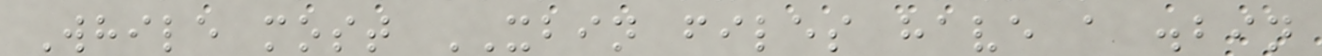While most XBIN files have a .bin
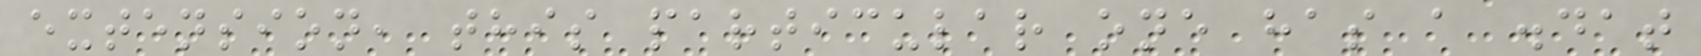extension, this particular one has a .dat
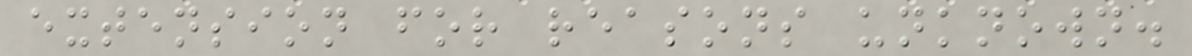extension for reasons unknown.
